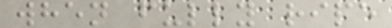when fully ripe
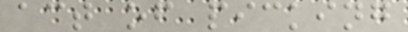act of picking
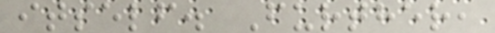itself. Further,
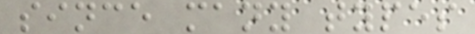since many types
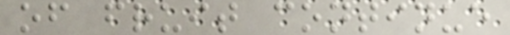of fruit continue
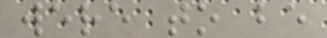were to be
